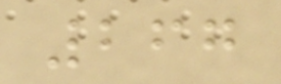267
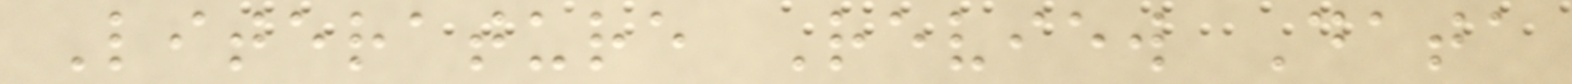Literature Review Data
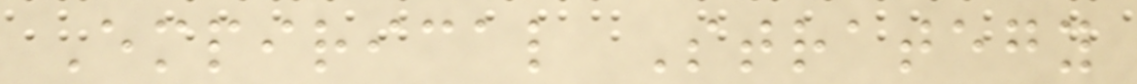Empirical Strategy
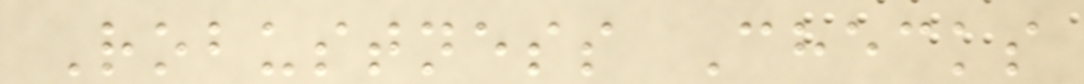Robustness Checks
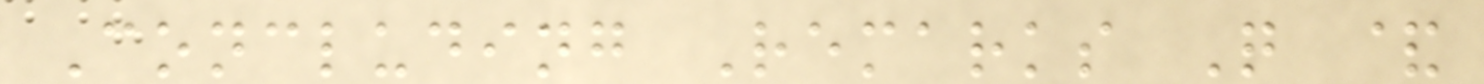Concluding Remarks Q &
